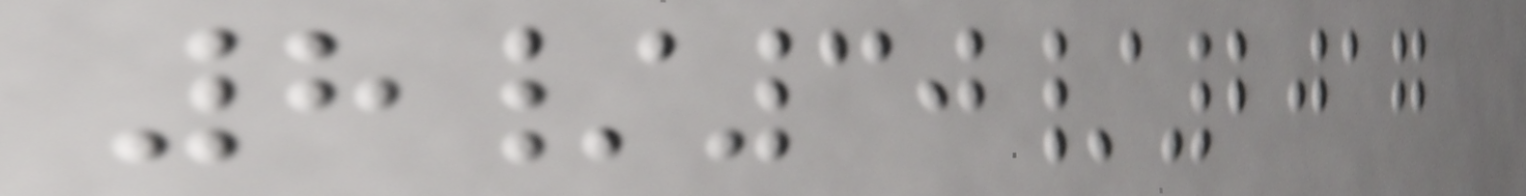8/30/2017
